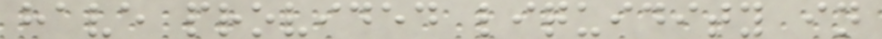have provided liquidity in
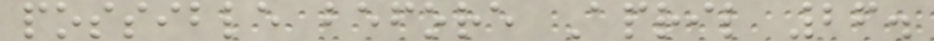possible before April 26.
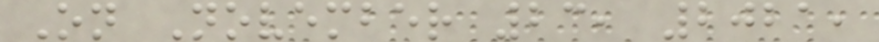On November 23, 2021,
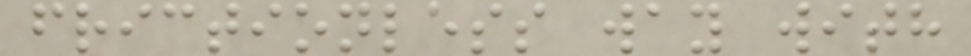frictionless way with
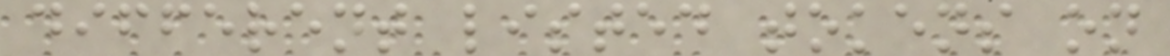different listed tokens on
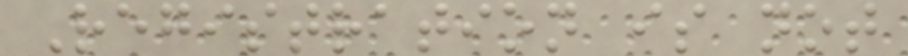Registration is not
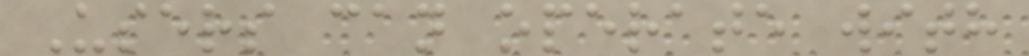Users can operate with
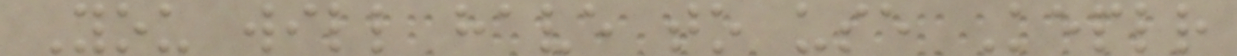You will have to use Keplr
